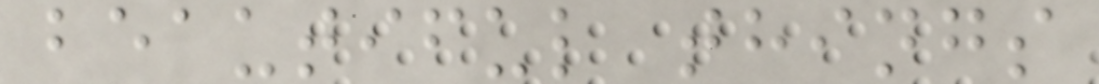beautiful things
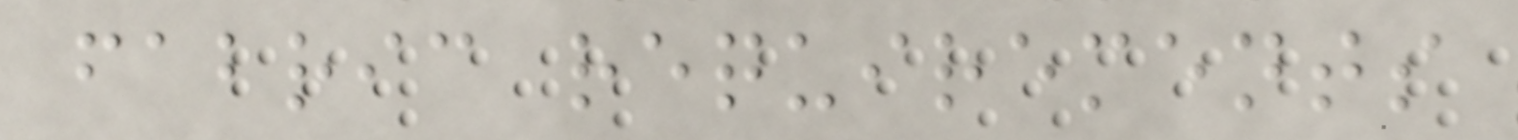fabric requirements
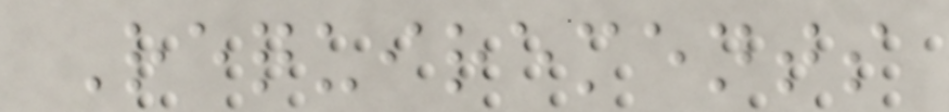Requirements
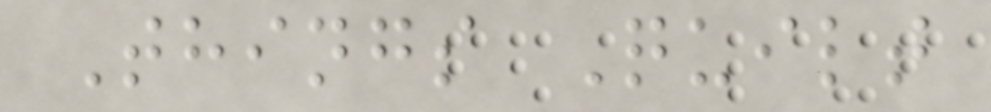Things Quilt
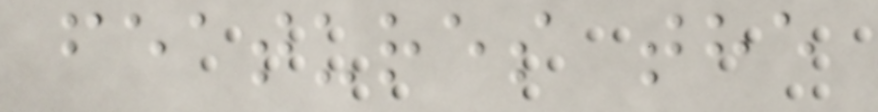features the
